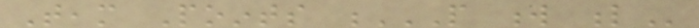Team Points P W L
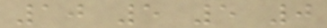10 5 5 0
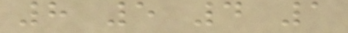8 5 4 1
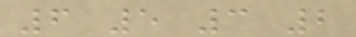6 5 3 2
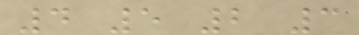4 5 2 3
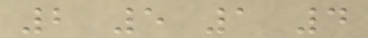2 5 1 4
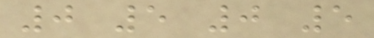0 5 0 5
